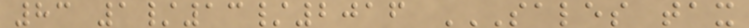83 1/13/2016 SALES TAX
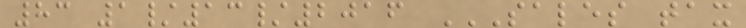83 1/13/2016 SALES TAX
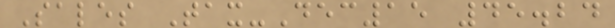Sales Tax-Dec15 45.24
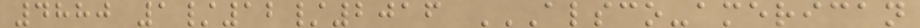4880 1/12/2016 ALSCO-AMERICAN
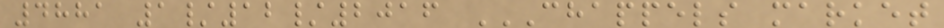4881 1/12/2016 CHAPPELS MARKET
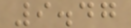9.47
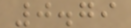0.79
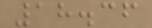18.36
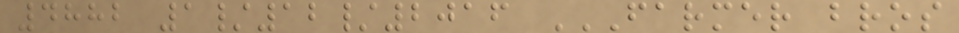4882 1/12/2016 FARMER BROS
